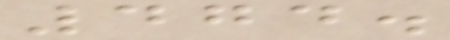474.
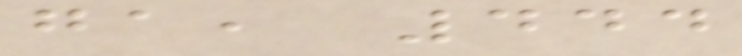ga, 444
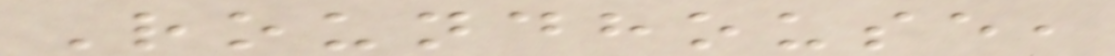Roundhouse,
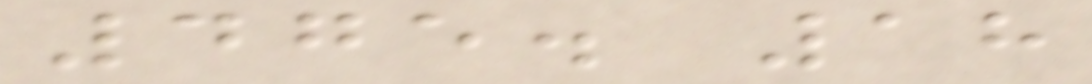475. 18
